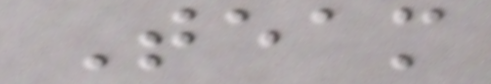Team
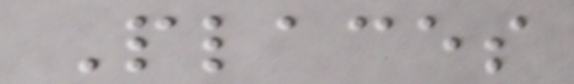Places
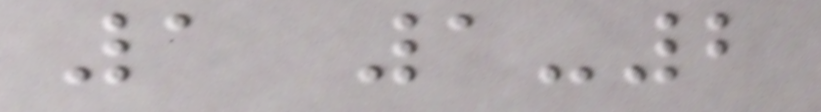1 1-2
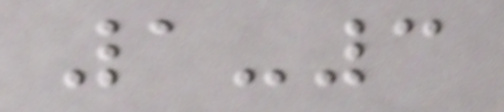1-3
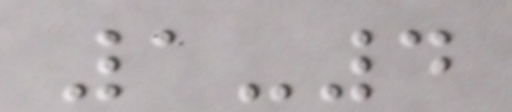1-4
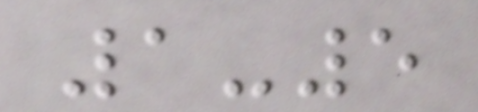1-5
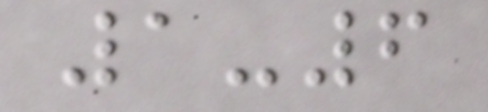1-6
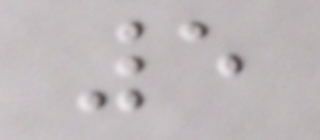5
